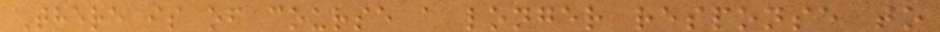There is of course a longer response to
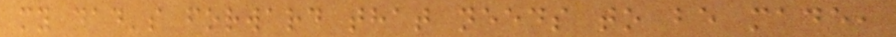my dad's forward that needs to be made,
